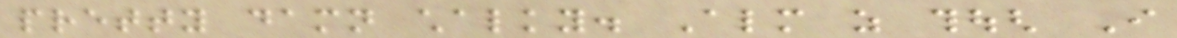pretty damn chalky. Almost as though I
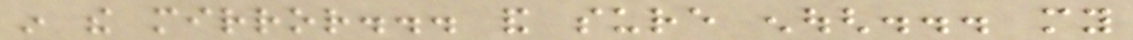in the mirror... and sure enough... my
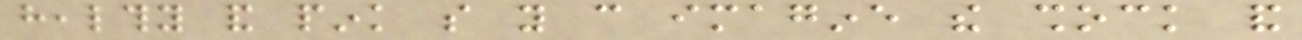healthy and pink so you can imagine the shock and
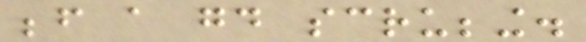before a good scrubbing.
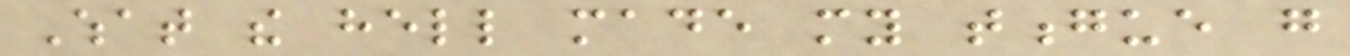What the hell made my tongue go
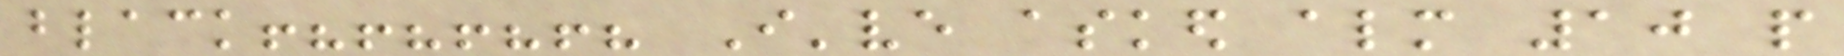black!?!?!?!? I've asked almost 10 people
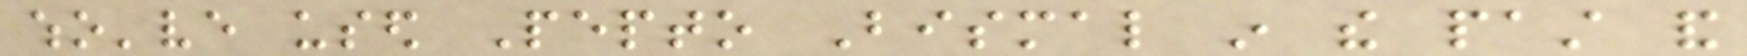who've used Pepto Bismal in the past and
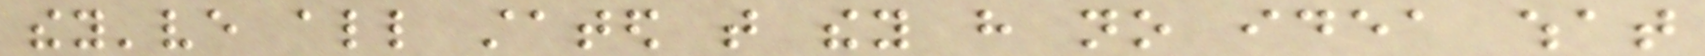they've all stated that they have no idea what
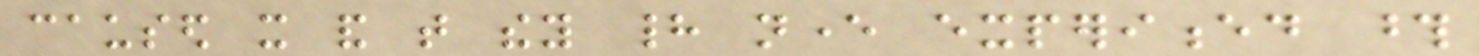caused it and that they had never experienced those
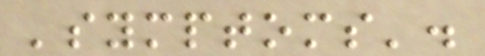'symptoms'.
